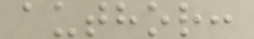author:
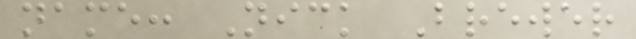name: Nick Brewer
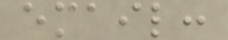email:
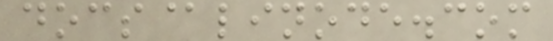docs@linode.com
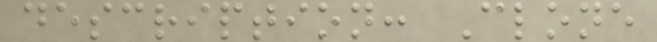description: Clone
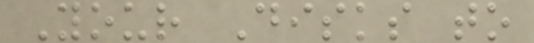Your Disks to
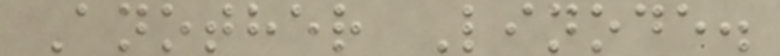Another Linode.
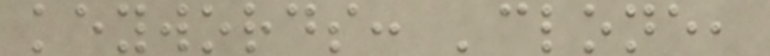keywords: 'clone,
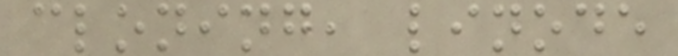cloning, linode
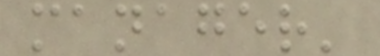manager'
